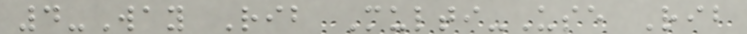4-Way Rib Multi-Use Rib
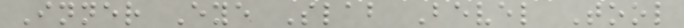Inner Eye Slab Bevel Tool
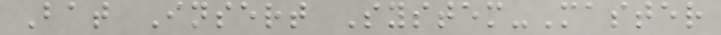Bat Insert System-Master
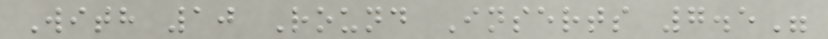With 10 Round Inserts 7.5"
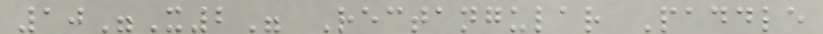10"X2" Rectangular Paddle
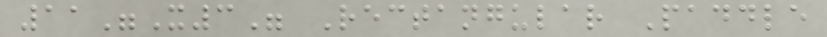11"X3" Rectangular Paddle
